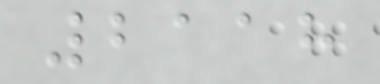2118
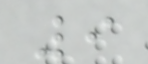9
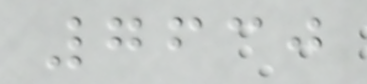7630
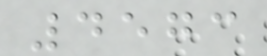4573
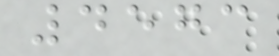4573
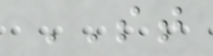ST
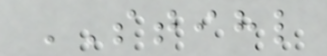STIHL
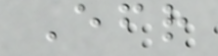Efr
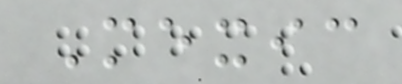Mexic
